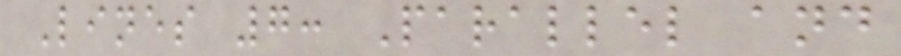Lines 7: Parallel and
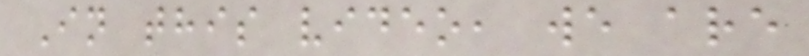In this video, we are
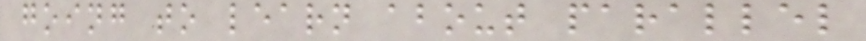going to learn about parallel
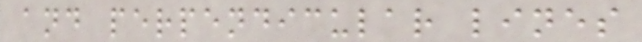and perpendicular lines
